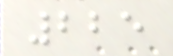225
